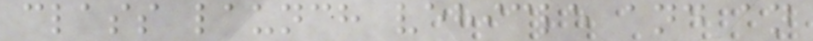class launch vehicle and an
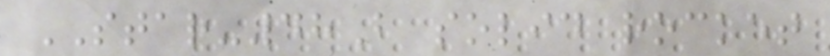STAR-48B solid rocket
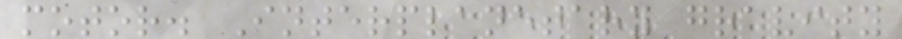motor. Interplanetary gravity
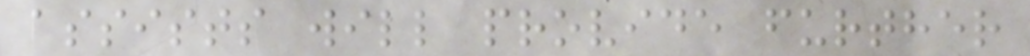assists will provide further
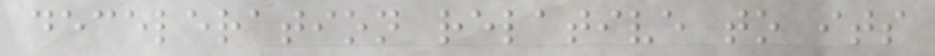deceleration relative to its
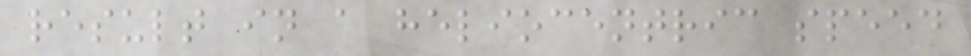result in a heliocentric speed
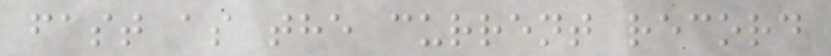fast as the current record
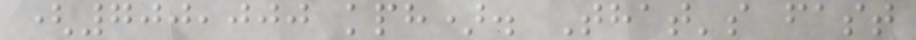(700,000 kph). That's fast
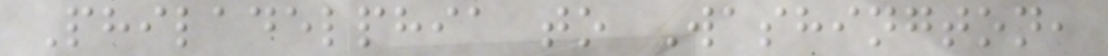Philadelphia to Washington,
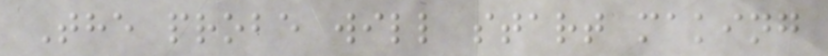The probe will start making
